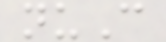nuC
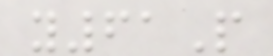y61P
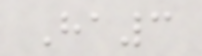Ha3
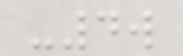-4w
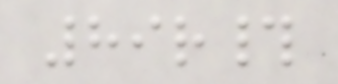89r#
